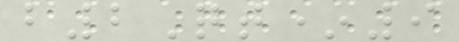b2Qt*9
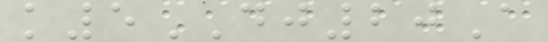k5DJ20A
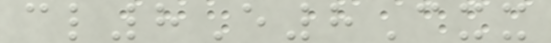cl8E8Cxx
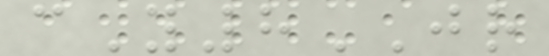cY8JR
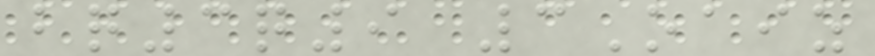bq3q9 3Oaiz
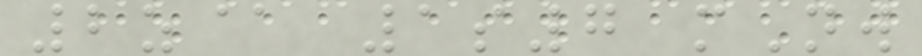2z@ 1s7 mNw
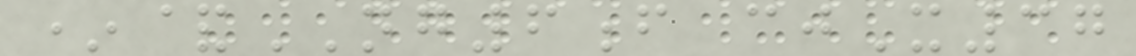*&NG6f cjX37
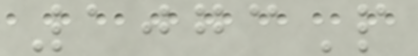1073P
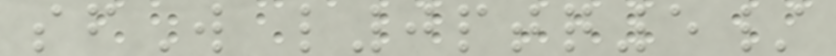sfW l0ptq5/
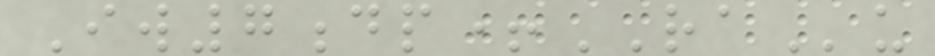Iw7dp+RAu
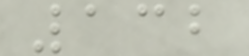132
